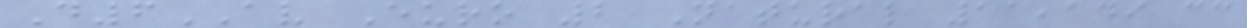D6AV Euro 2 Natural 11,149 cc
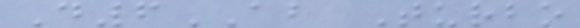D6AB Turbo
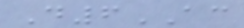D6AC
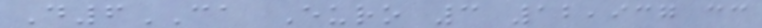D6CA Euro 3 12,937 cc
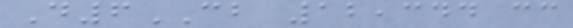D6CB 12,344 cc
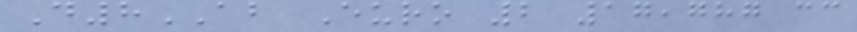D8AB Euro 2 17,787 cc
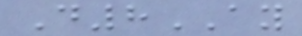D8AY
